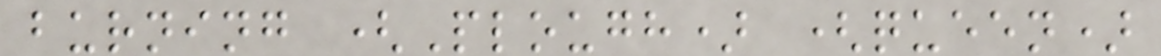burning (Plough) (queen)
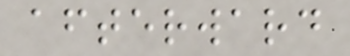afterward
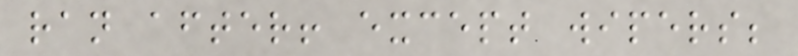ran after! except wipers;
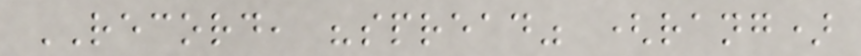RECORD, "spread" (rang)
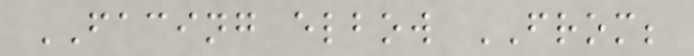FACING elbow FROM;
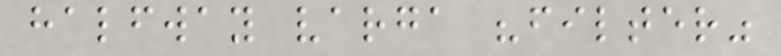halfway varga "filter"
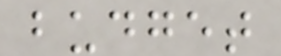budget
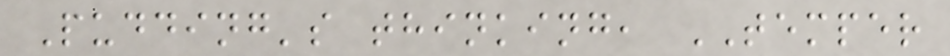Pudding's thinking, TEMPER
